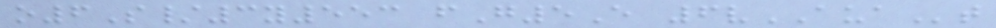o6S/3y553 fG5E 6vAUAt
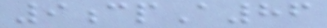9cpA86
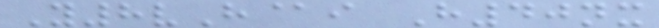Y8vH@i H40nx
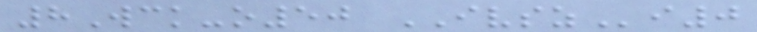8Wck-o50 IVSZi0
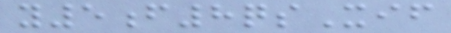y5f8qsXif
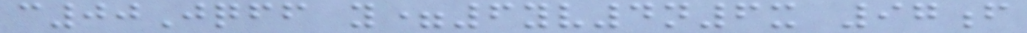c00Jqff y=6yv4n6x 97f
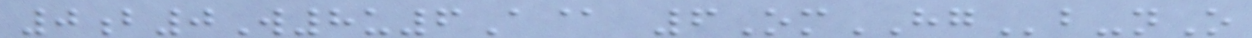0b0W8u6A@ 6OmHGb-nO
